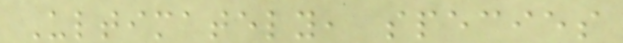Ultimately, species
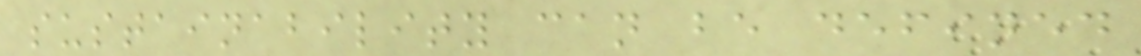sustainability can be defined
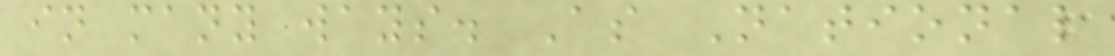in many ways. As National
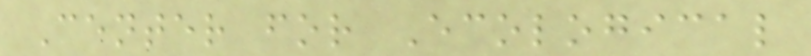Center for Ecological
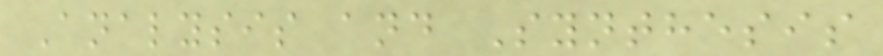Analysis and Synthesis
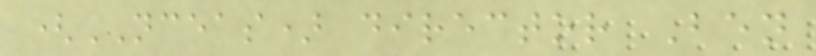(NCEAS) director Ben
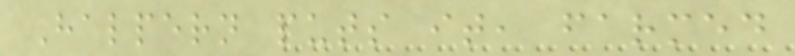Halpern puts it, farmed
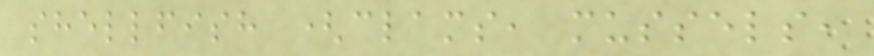shellfish (clams, mussels,
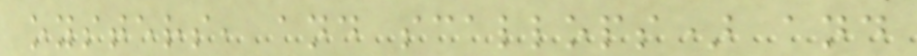oysters, and scallops) and
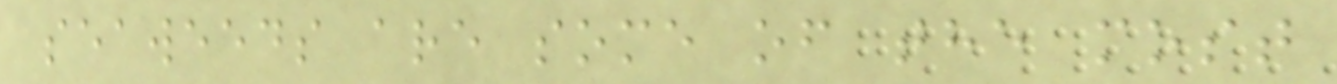seaweeds are some of the most
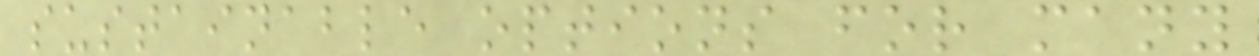sustainable options for many
